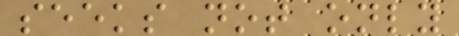seeks not only
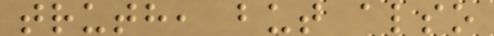truth, but also
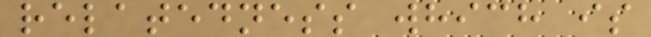relatedness which is
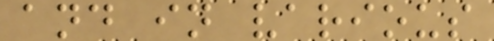and in various
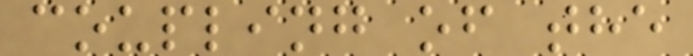coupling of the
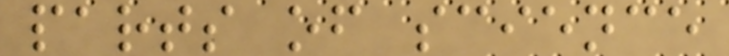parts of science
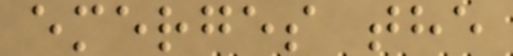emerges the
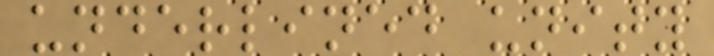underlined unity
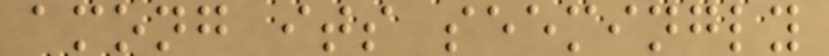among its seemingly
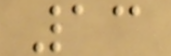13
